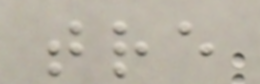tre
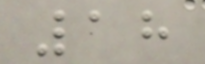18
